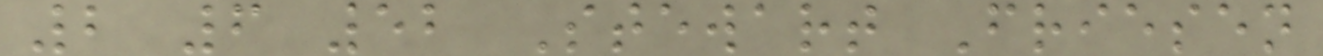2 6 52 Stewart Friesen
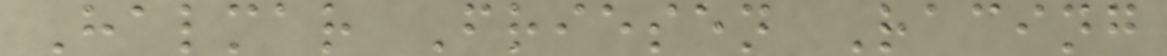Halmar Friesen Racing
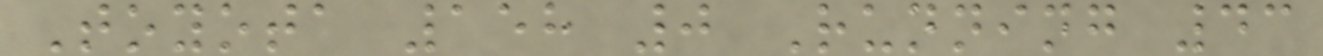Toyota 158 0 Running 43
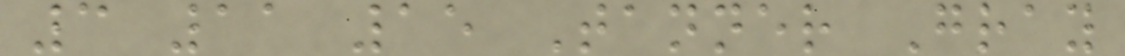3 11 15 Tanner Gray
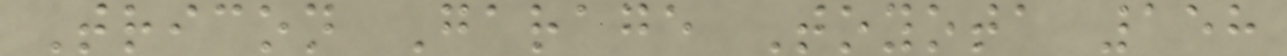Tricon Garage Toyota 158
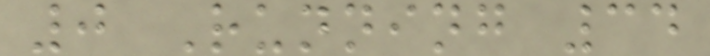0 Running 34
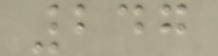247
